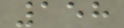158
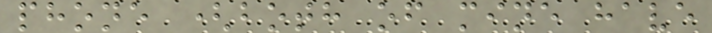phone (both of mine have
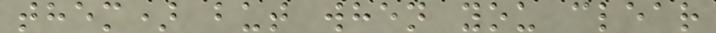them) but when you clear
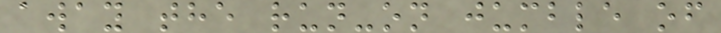away the run-on jumble of
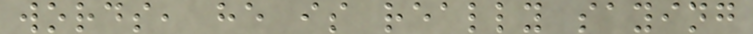words, he is really saying
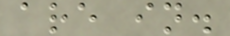are in.
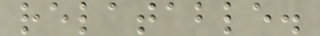relatable.
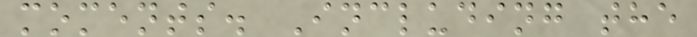moments. Including the
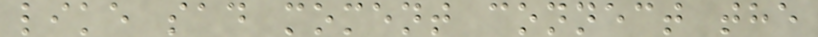like sad moment connect the
